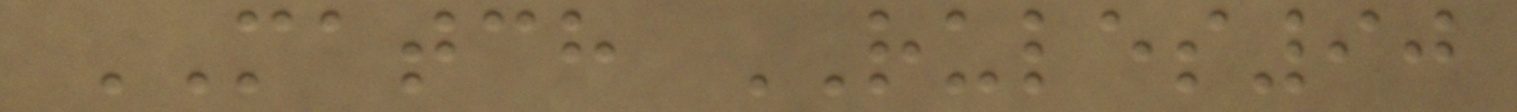MATCH RULES90
